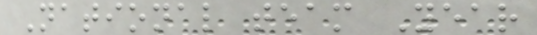National team Year
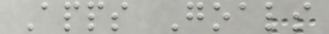Apps Goals
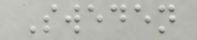Sweden
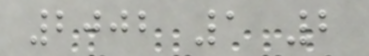2002 1 2
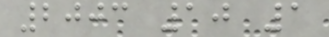2003 10 1
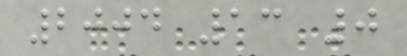2004 13 0
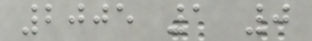2005 1 0
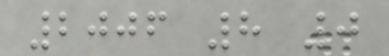2006 8 0
